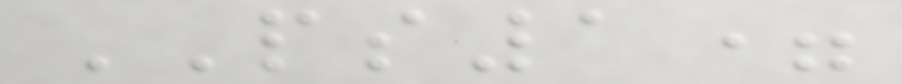PS1=
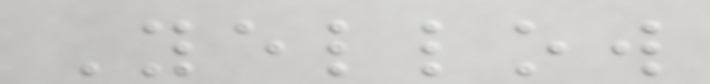Yellow
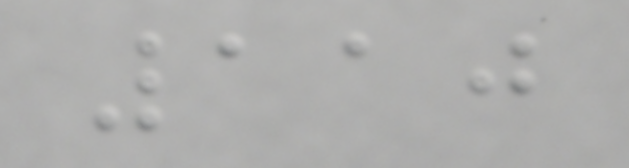110
